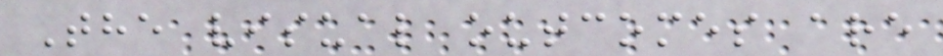The visual outcomes are
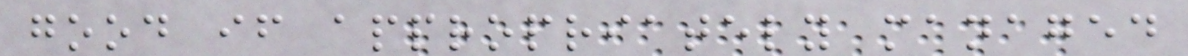good if appropriately managed
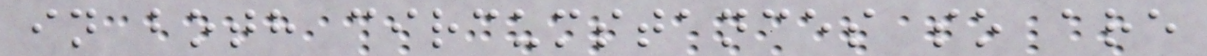in both circumstances so are
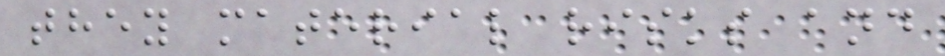they material risks and
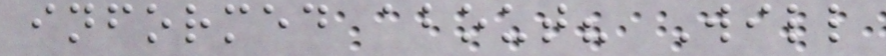informed about? Will
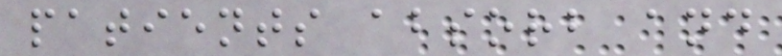patients absorb and
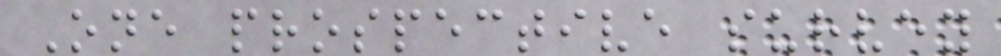One prospective survey
